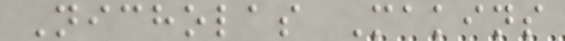Nicholas Makins
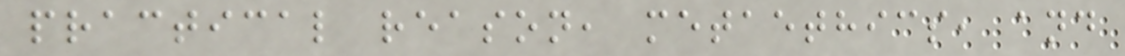practical reason, metaethics, and
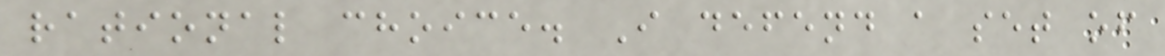rational choice. I defend a set of
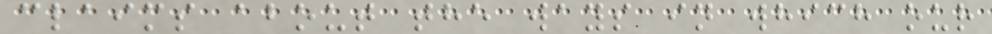claims about the ways in which our
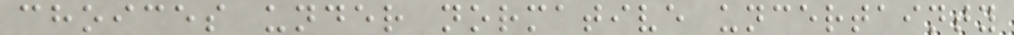choices under normative uncertainty
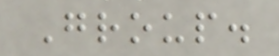Group.
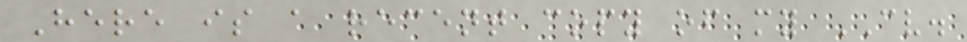Here is a recent copy of my CV.
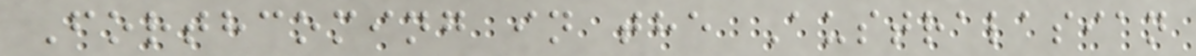Forthcoming in the Australasian
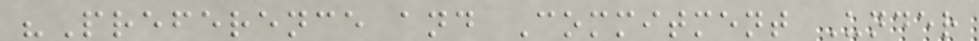"Preference and Commitment Under
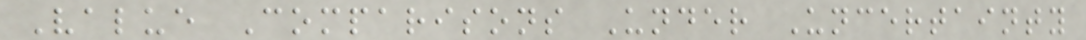Value Comparisons Under Uncertainty
